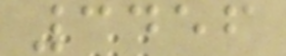3456
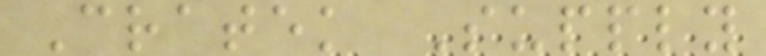Cratek Supply
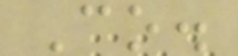Co.
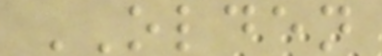OLDEN
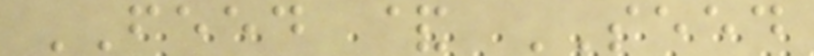FEED & SEED
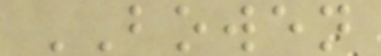BOWEN
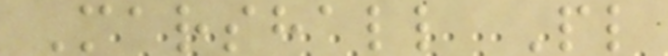Marshall Pl
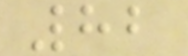82
